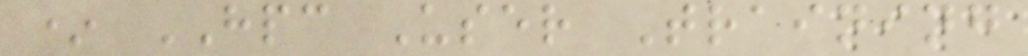* HPC User Training
